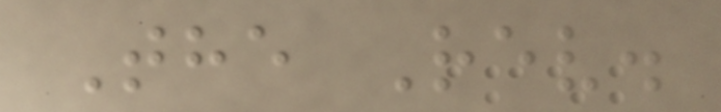The Rev.
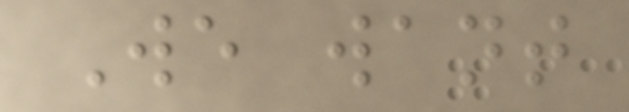We want
